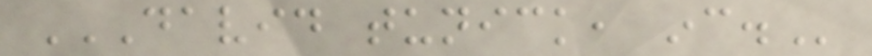DAVID TUNICK, INC.
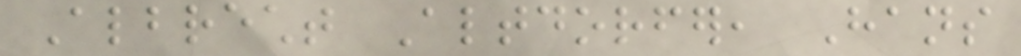Albrecht Altdorfer, Hans
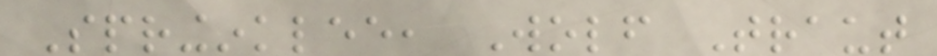Springinklee, Wolf Traut
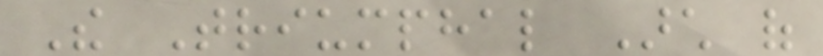The Triumphal Arch of
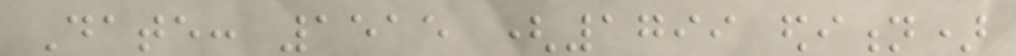Date: 1515 (1799 edition)
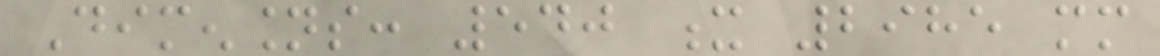Dimensions: 540 x 2985 mm
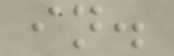in.
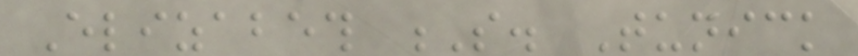Elizabeth S. Tunick
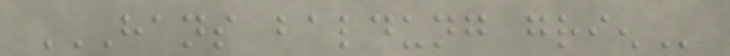HANS BALDUNG GRIEN
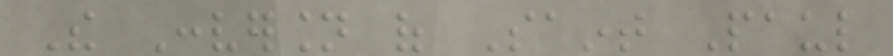The Conversion of Saint Paul
